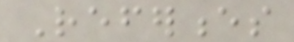References
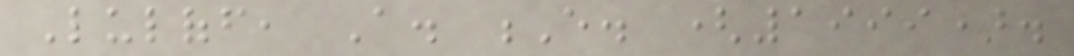Luloff, A. E. (1999).
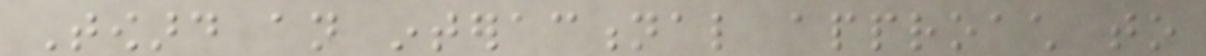Toward an interactional approach to
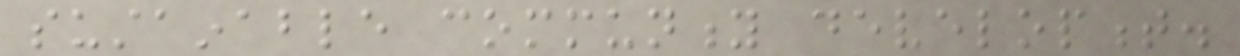sustainable community development.
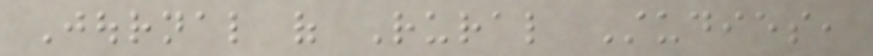Journal of Rural Studies,
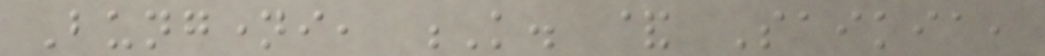Bungnamei, K. & Saikia,
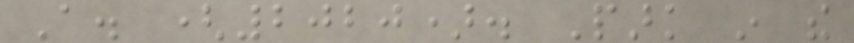A. (2020). Park in the
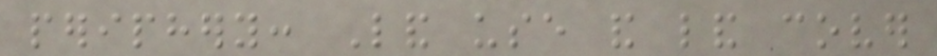periphery: Land use and land cover
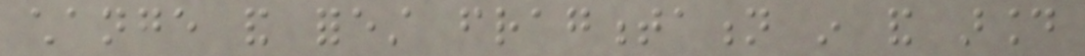change and forest fragmentation in and around
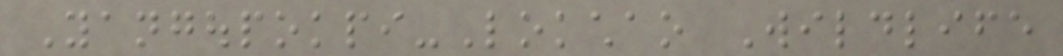Yangoupokpi-Lokchao Wildlife
